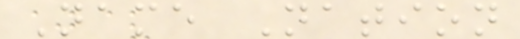Name Nation
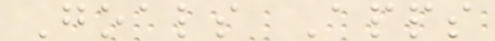Goals Apps
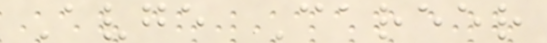Avge Career
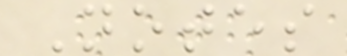Notes
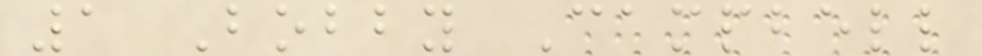1 Bobby Campbell
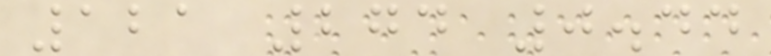121 274 0.44
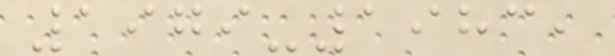1979-1983,
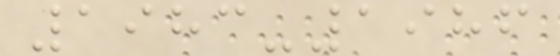1983-1986
